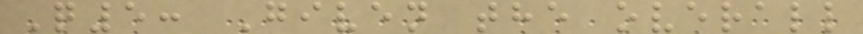Q5: Given the overall
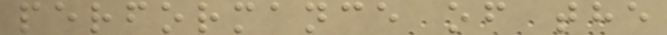performance of the
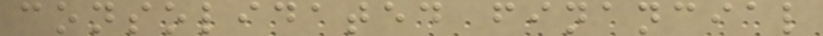consolidated financial
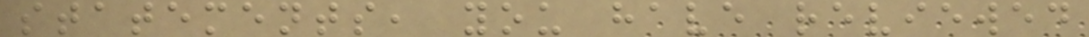statements, you have reviewed
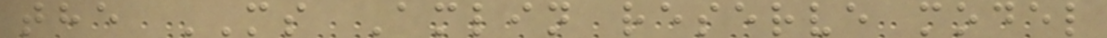the MS Amlin reserve model
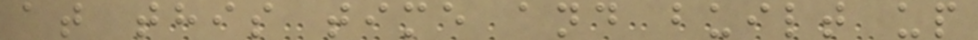at this time and built up
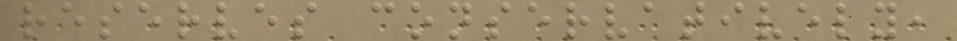reserves conservatively,
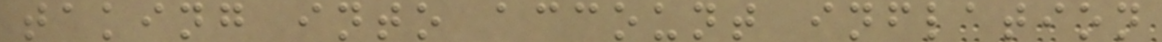taking into account inflation
